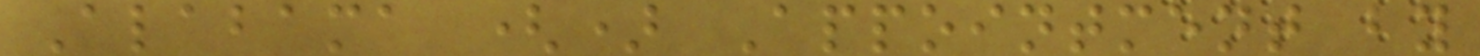Alabama () Appointment by
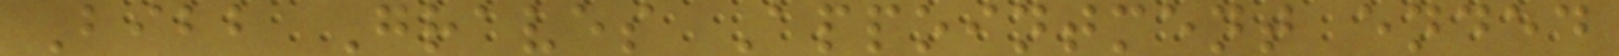Bibb Graves Appointment ended
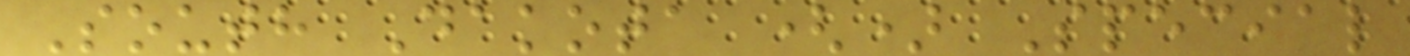South Dakota () Special
